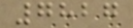7827
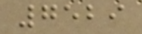7529
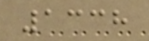1338
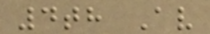4th Av
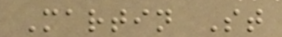Martin St
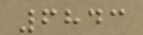6843
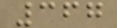367
